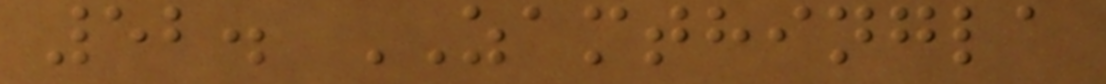52. ZAMTHINGLA
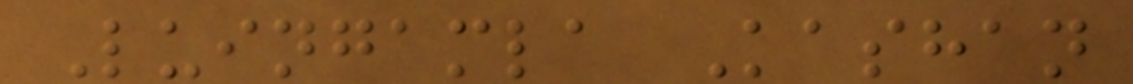Luingamla Kashan
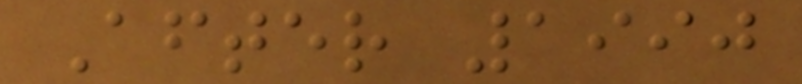After 1990
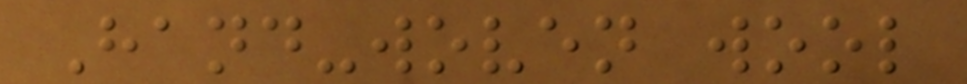Hand-woven wool
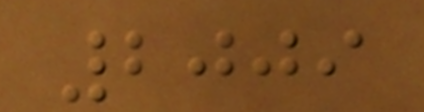2009
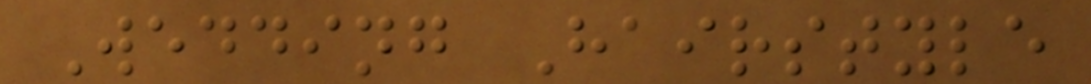Wedding Hairstyle
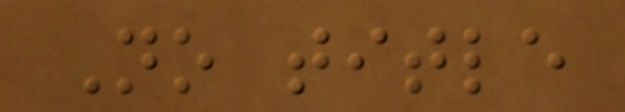No title
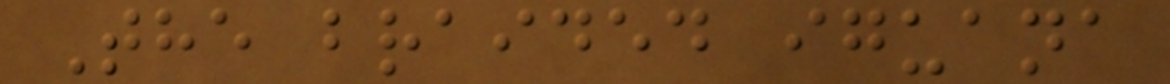The braided iguana
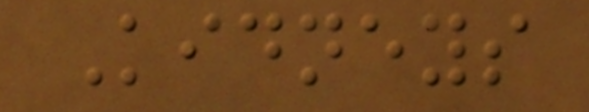Kidneys
